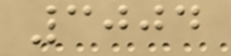3004
